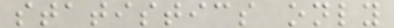statistics only
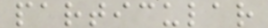particular
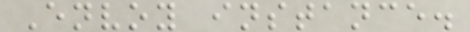Envoy instance.
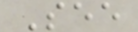See
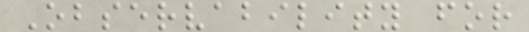Observability for
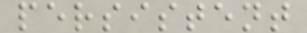persistent
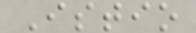Istio
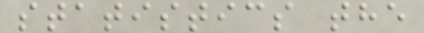statistics the
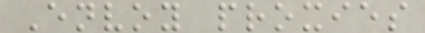Envoy proxies
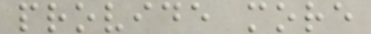provide more
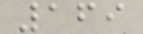169
